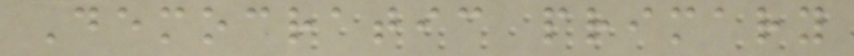Democratic primary
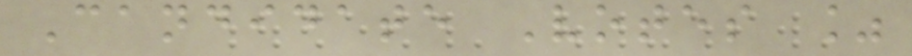Candidate Votes %
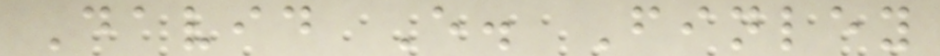David E. Finley
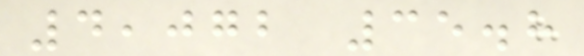4,072 35.8
